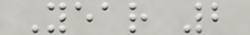Year 2
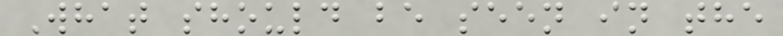What should be seen in the
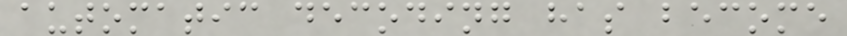automatic decoding has become
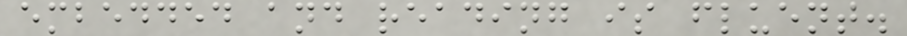embedded and reading is fluent.
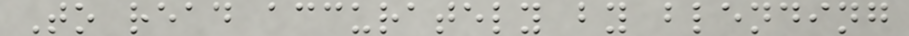To read accurately by blending
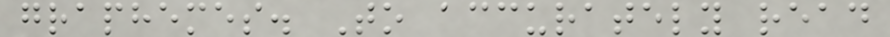graphemes. To accurately read
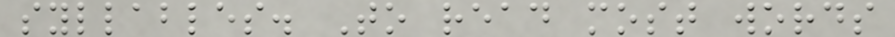syllables. To read most words
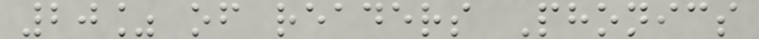20% of readers Phonics
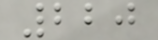220
